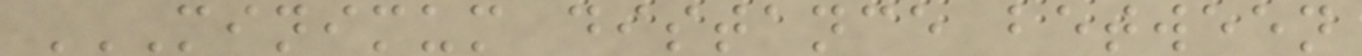MINIMUM DISTANCE BETWEEN
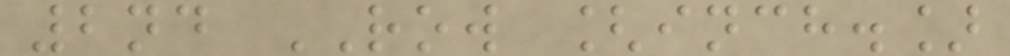2nd ROW [inch.]
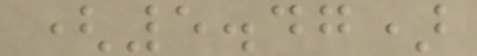(5.47)
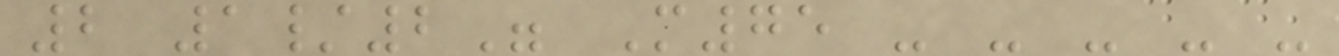2 1/2" M75 - - - - -
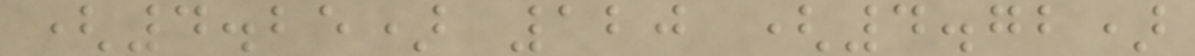(4.25) 120 (4.72)
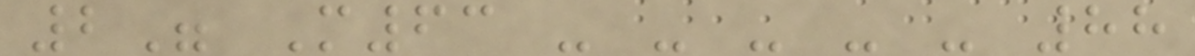2" M63 - - - - - 88
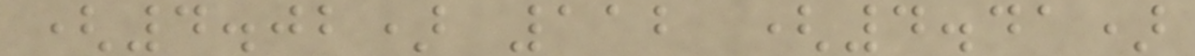(4.02) 112 (4.41)
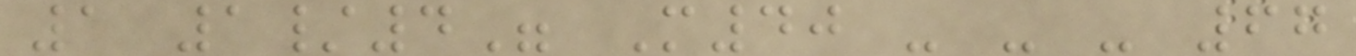1 1/4" M40 - - - 67
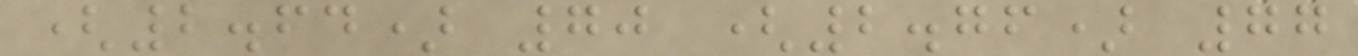(2.64) 70 (2.76) 77
